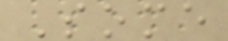Some
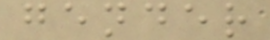gender
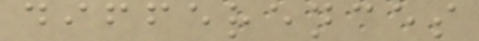differences
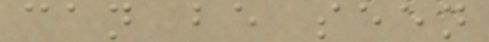can be seen
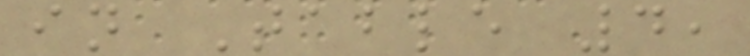in Table 4,
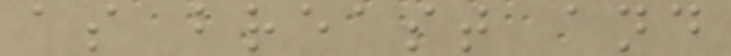as breast and
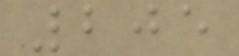205
